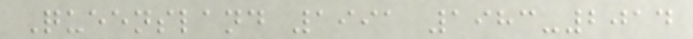Queensland 1991 1983-2014
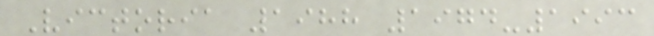Victoria 1988 1974-1993
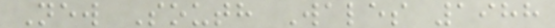New South Wales 1988
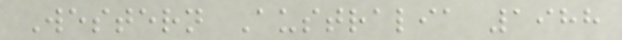Western Australia 1988
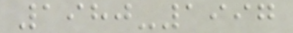1980-1997
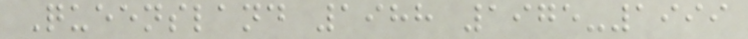Queensland 1988 1975-1999
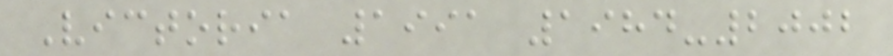Victoria 1991 1984-2002
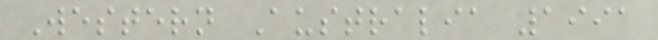Western Australia 1991
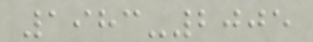1983-2005
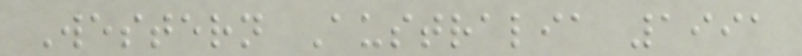Western Australia 1991
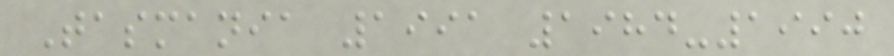Tasmania 1991 1984-1990
